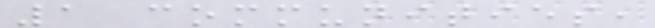1 communities,
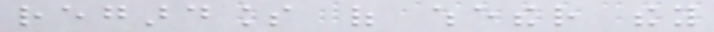regardless of whether they
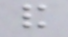and
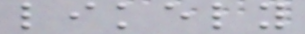likely
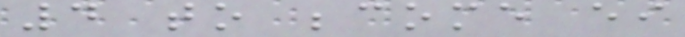4 to become either
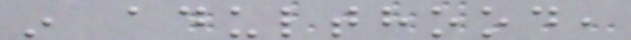in adulthood,
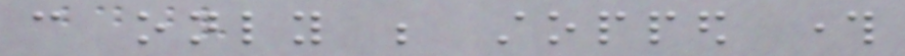can only be stopped through
